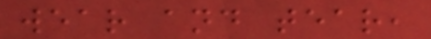wear and tear,
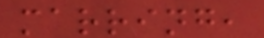marring,
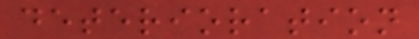deterioration
